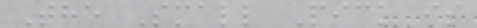The Small Pick is
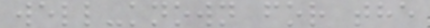well-known for the
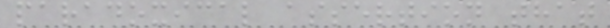paradoxical assertion that
